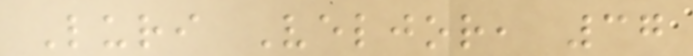Luri Veljor, 37
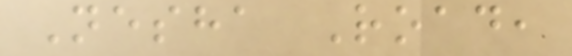Nesha Road,
